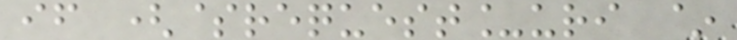if ($request_uri ~
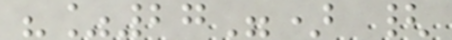"%27") {
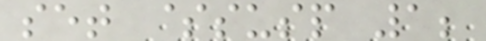set $susp 1;
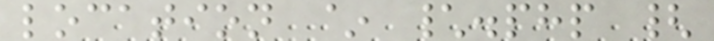location ~ \.php {
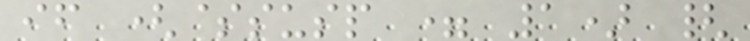if ($susp = 1) {
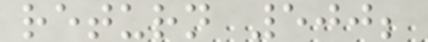return 500;
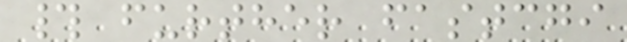# further fastcgi
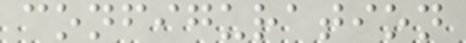configuration
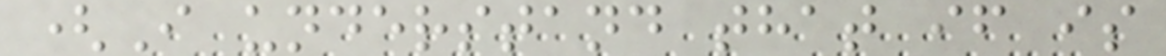(I understand that if is
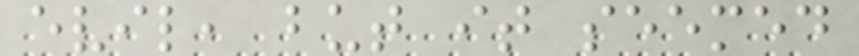evil, but it seemed
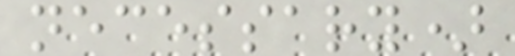necessary)
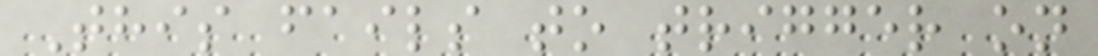This fails to trigger on
